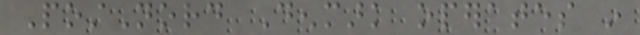PostNord Denmark operates in
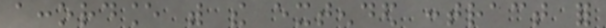accordance with the extended contract for
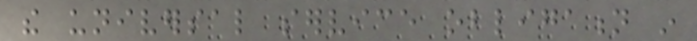the universal service obligation in
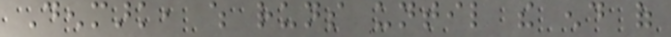Denmark, which runs until the end of
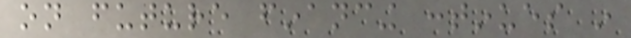on future financing continues in
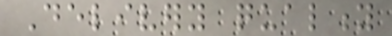Delivery quality
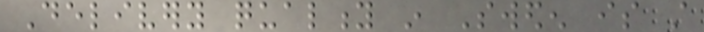Delivery quality in Sweden is still
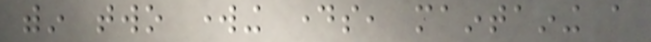within two working days, maintaining a
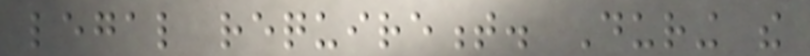legal requirement. During the
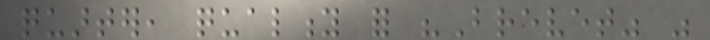quarter, quality for "Brevet" was
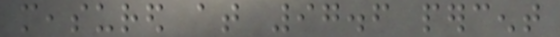measured at 97.6 percent
